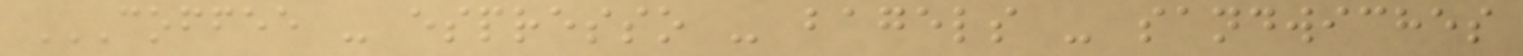COFFEE - ESPRESSO - BAGELS - SANDWICHES
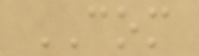COM
